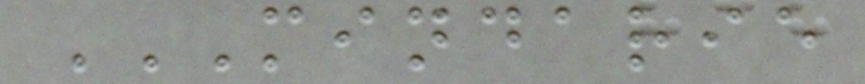MINDARIE
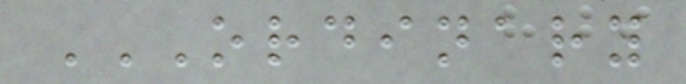ORDINARY
